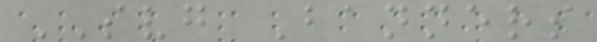SVG Banners
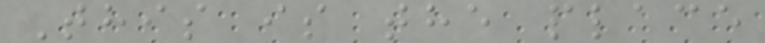This is the place
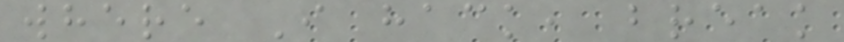where I hack, break
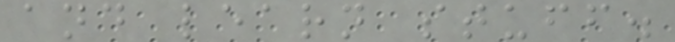and learn stuff.
